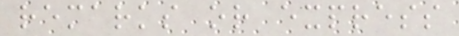remarks or express
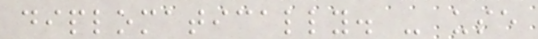diplomatically. - use
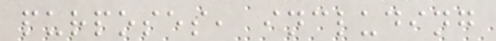purposes, including
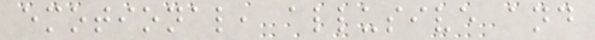emotional, allusive and
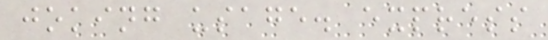joking usage. express
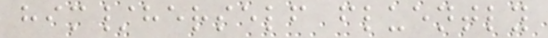him/herself fluently
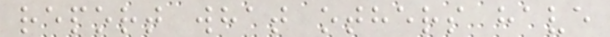report what others have
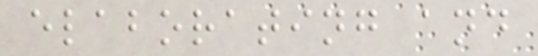elaborating and
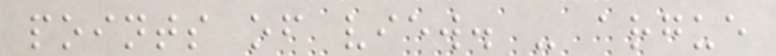points of view. - argue
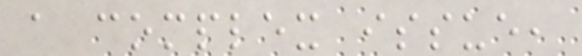a complex issue,
